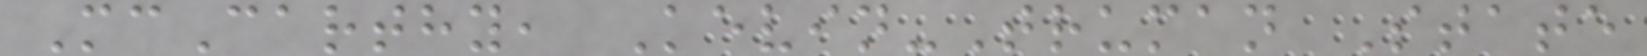McCarthy, Kevin-Truman State
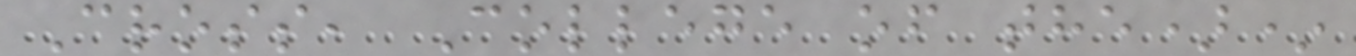Cross, College of the)*
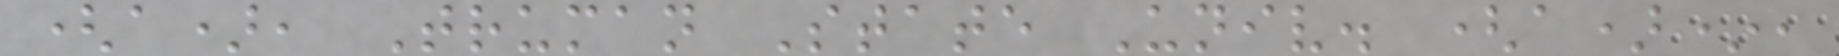(a), Truman State Univ. (a)*,
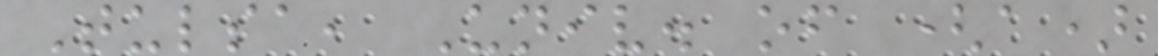Tulsa, Univ. of (a)
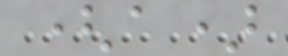(a)
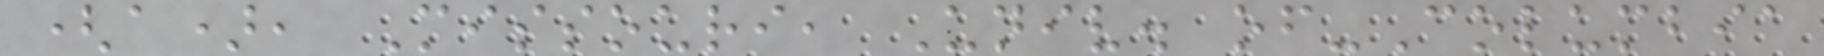(a), Missouri, Univ. of-Columbia
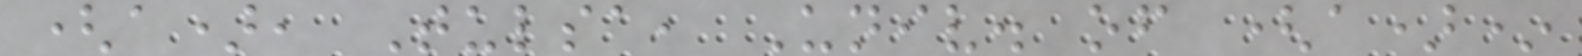(a), Tulsa, Univ. of (a)*
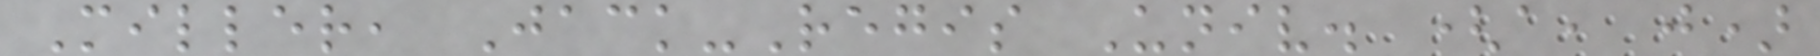Miller, Jack-Regis Univ. (a, j)
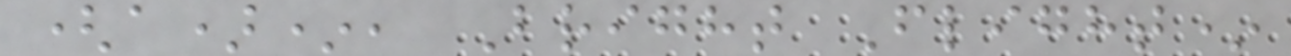(a)*, Bright Flight*
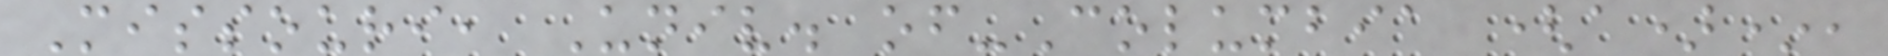Missouri, Univ. of-Columbia (a)*,
